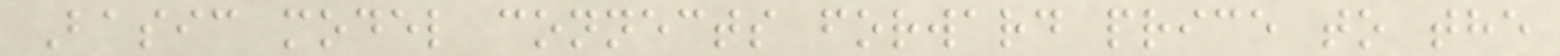Basic model connects forward price to the
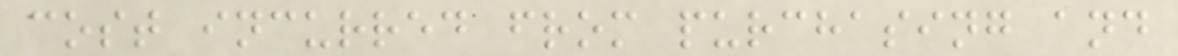cost incurred from purchasing and
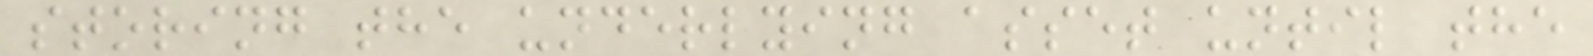storing the underlying asset until the
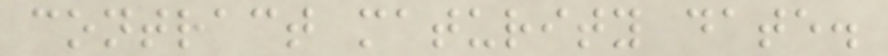contract maturity date.
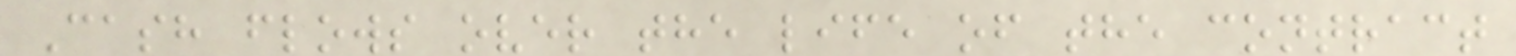Cash flows over the life of the contract
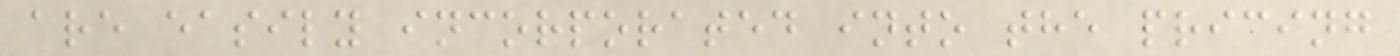are easily incorporated into the pricing
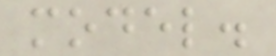model.
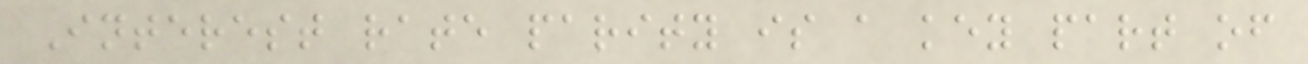Interest rate parity is a key part of
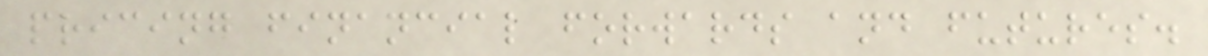pricing financial forwards and futures.
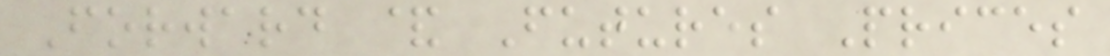Forward & Futures Prices
